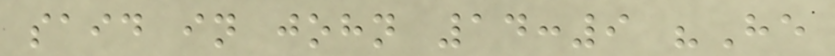said in john 14:9 "He
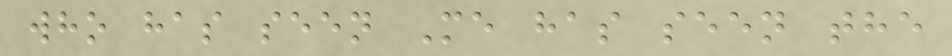who has seen Me has seen the
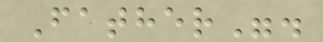Father".
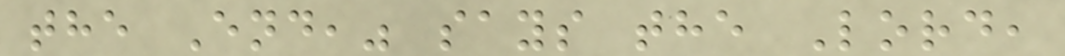the End," says the Lord,
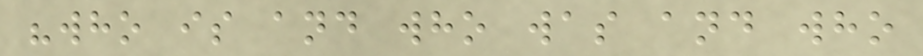"who is and who was and who
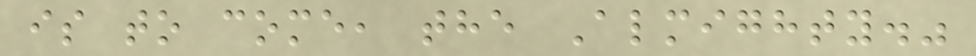is to come, the Almighty."
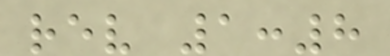rev 1:8
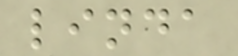linda
